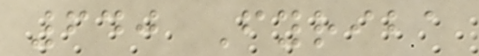640 Fyriba
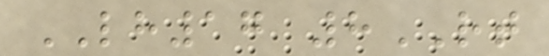LH17 8RT
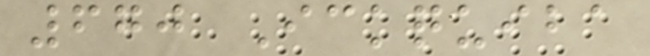670 Ickquiba
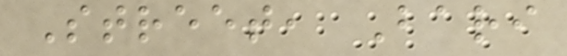Street, Bari
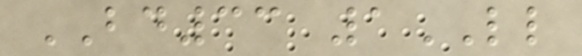BD33 1LL
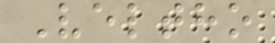Veltho
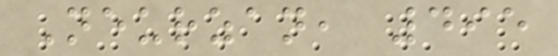Neurzan, 495
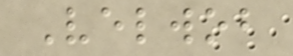Velwob
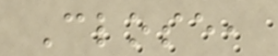Close,
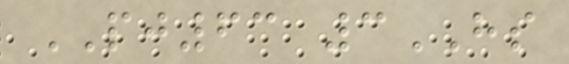PJ63 3HS
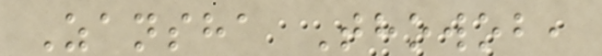Zansha Thowob,
